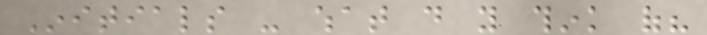Initials - what do you think of?
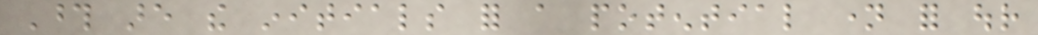Those are the initials for a potential name for our
